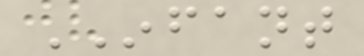INFANT
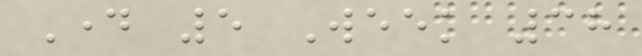Day 5 Week 38
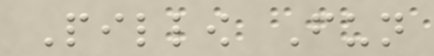Pillow Fun
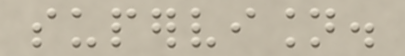supervision.
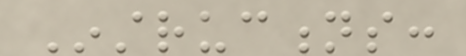Instructions:
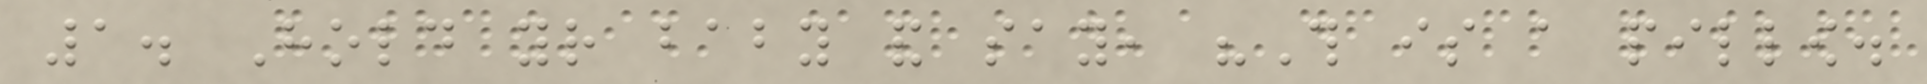1. Hold your baby and say, "This is a pillow.
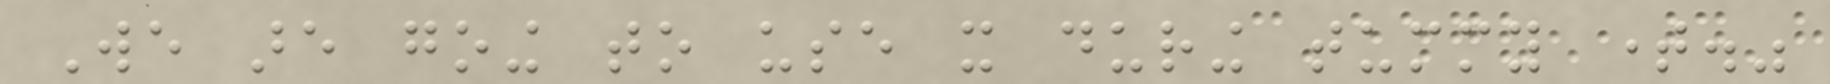We are going to use it during tummy time."
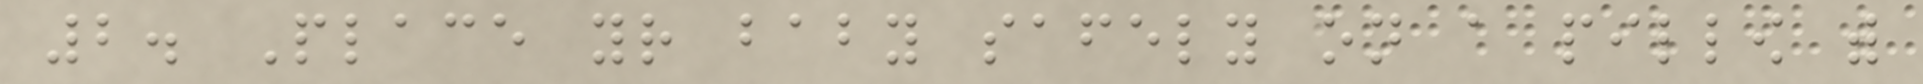2. Place your baby safely on a pillow with
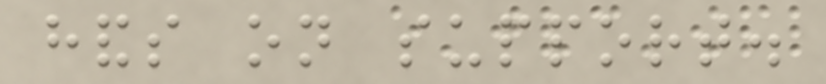hands on support.
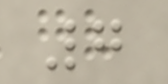7
